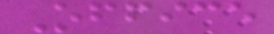Office
